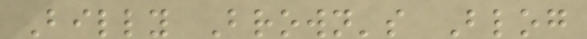Billy Brown's Blog
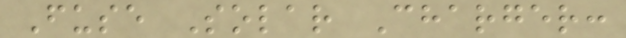Fuse Solar Charger:
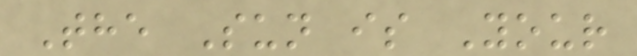The Sun is Your
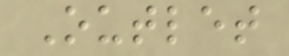Outlet
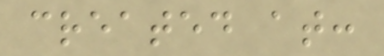created at:
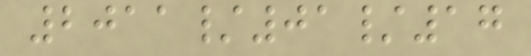2011/01/17
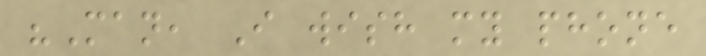"Man, I wish my phone
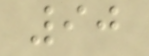90
